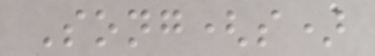Song(s)
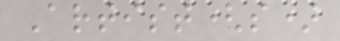Artist(s)
